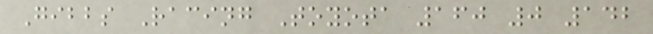Gibbs Racing Toyota 160 0 142
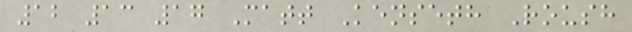12 13 17 Matt Kenseth Roush
